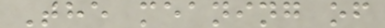The meaning of
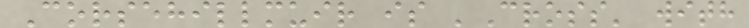Corsehillmuir is 'Cross' with
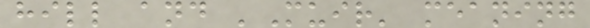hill and 'Muir' meaning
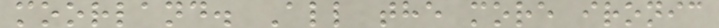moorland. All the more ironic
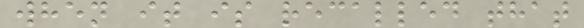when it is recalled that
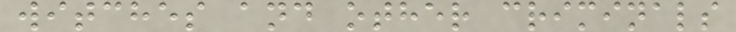witches and other criminals
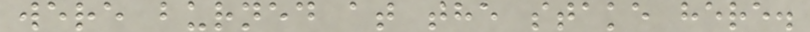were burned at the stake here.
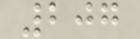207
